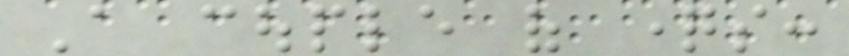A couple of questions:
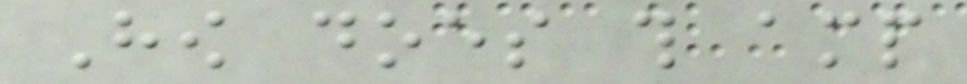How does this amp
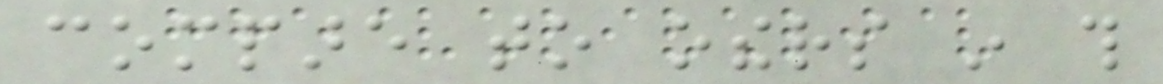compare to others in this
